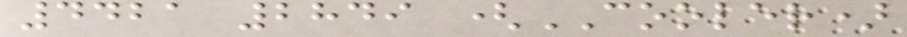4421 2849 (COOLER)
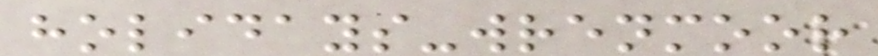holidays-wrenmoor
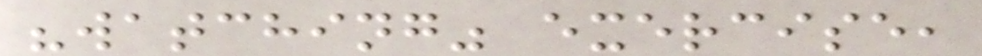"watching" exercise,
